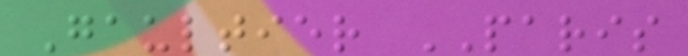Gaultier PARIS
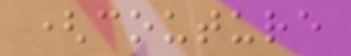(couture
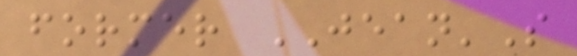former JEAN'S
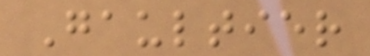Gaultier
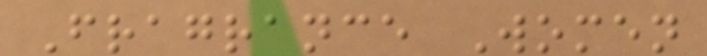Fragrance Women
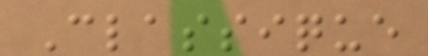Classique
